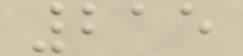215
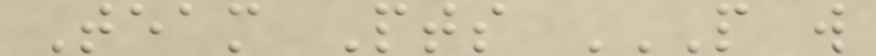Team Pts P W
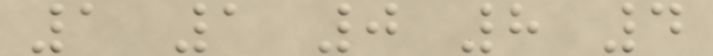1 1 0 8 4
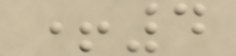+4
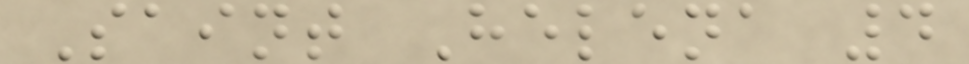Saint Helena 4
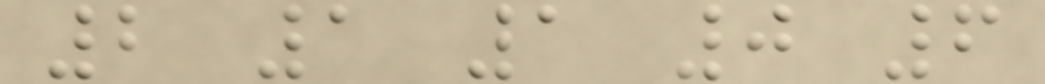2 1 1 0 6
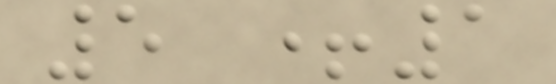5 +1
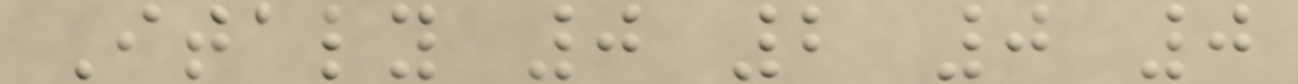Italy 0 2 0 0
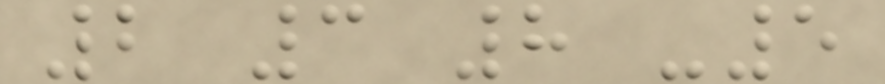2 3 8 -5
